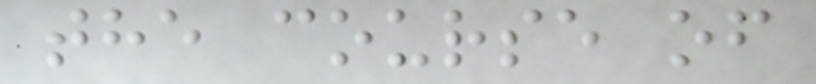the course of
